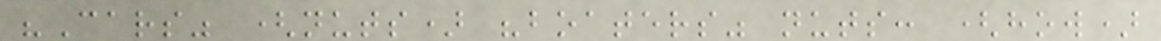"Cars" (nuts) "boaters" nuts: (how)
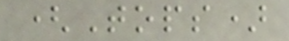(Tops)
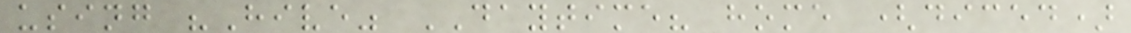using "Hive" DAYTIME? home (diced)
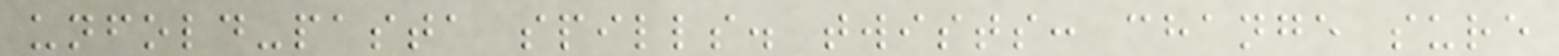unfold-pasta spills. twists: change sure
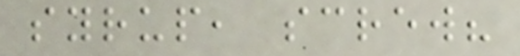syrup, screw?
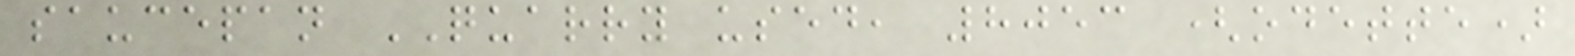saucepan QUARRY used, 8053 (odette)
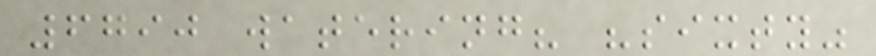6790 watering? "sixty"
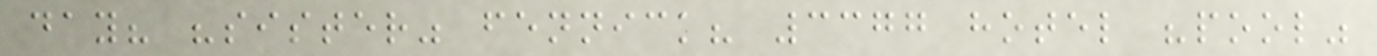day? "sister" fennick? 3377 hotel "pool"
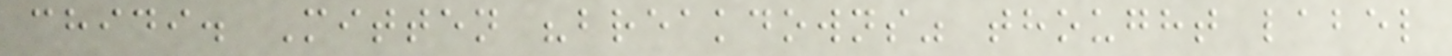chidi. Mitten "breakdowns" thought label
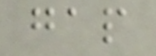gap
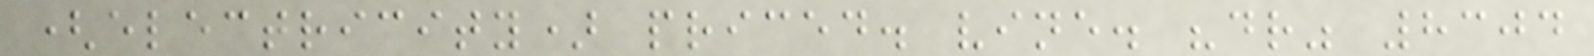(electricity) priced. vine. "dr" 8304
